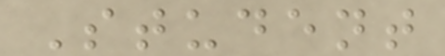Student
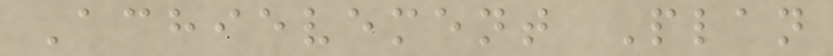Achievement Plan
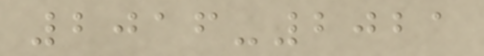2016-2021
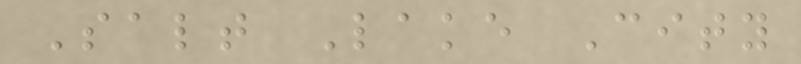Salt Lake City
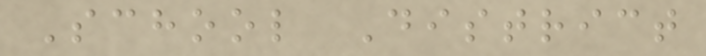School District
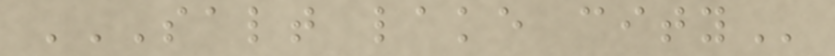SALT LAKE CITY
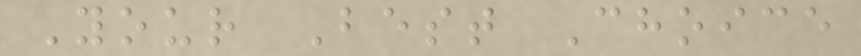Your Best Choice
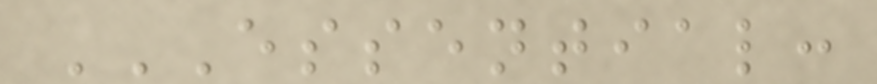ESSENTIAL:
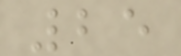25
